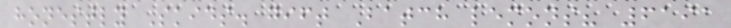honestly Skids. gift Batch lemons? 6191
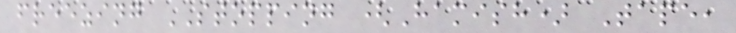freezing STOPPING (Hamish) Tape,
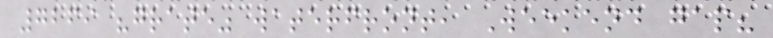7269 "grate" waterfront, Weekend gap?
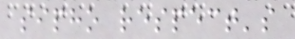sipho respect's
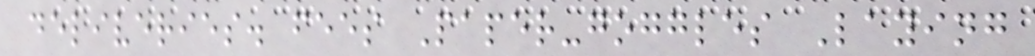deliveries. fees Paper-goggles Laying
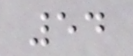54
